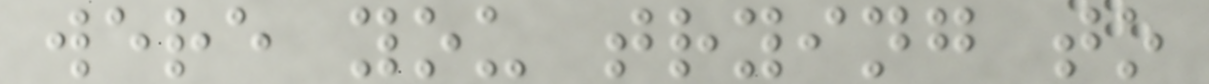were you trying to
